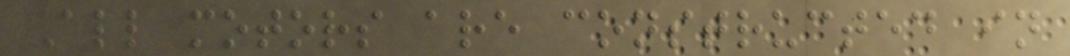All motors are constructed in
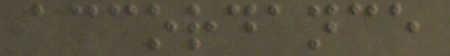accordance
